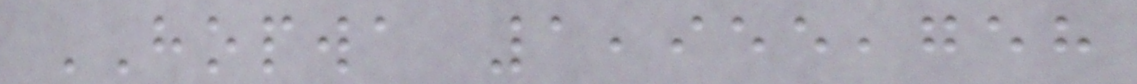HOPWA 1,955,758
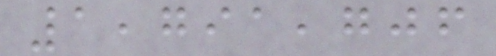1,791,706
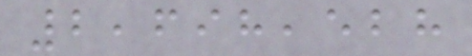2,698,528
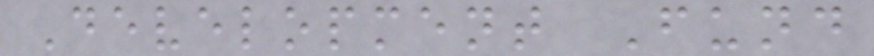Development Fund
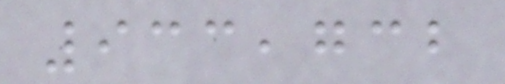933,732
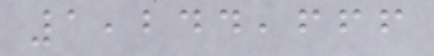1,244,666
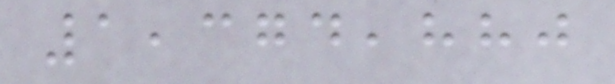1,374,880
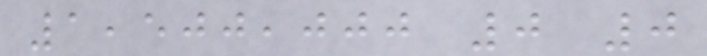1,500,000 0 0
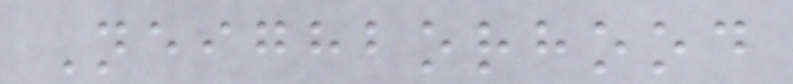Neighborhood
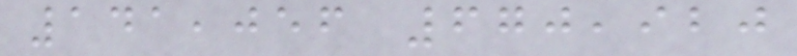141,056 670,920
